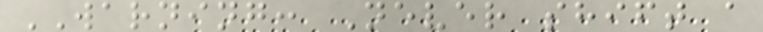WARNING: Never shift a
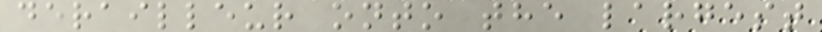derailleur onto the largest
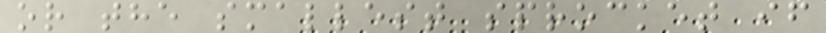or the smallest sprocket if
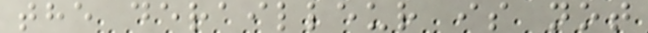the derailleur is not
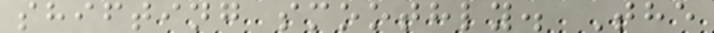shifting smoothly. The
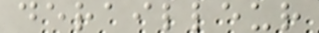derailleur
